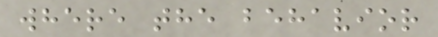where the behavior
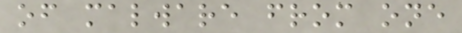of malware from one
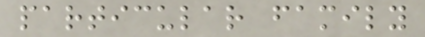particular family
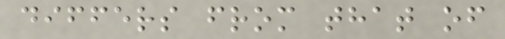differs from that of
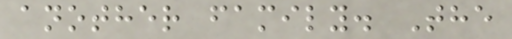another family. The
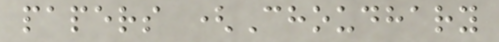papers (Choudhary
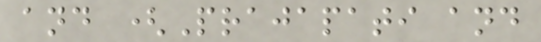and (Prajapati and
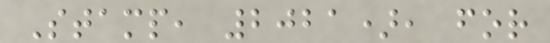Stamp, 2021), for
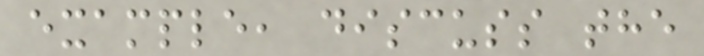example, discuss the
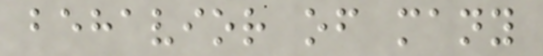behavior of many
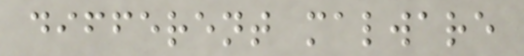different malware
